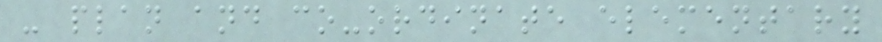- plan and co-ordinate elementary
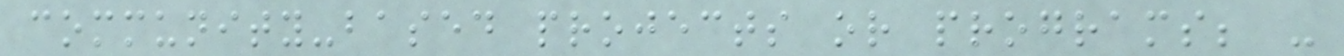community-based projects or programs; -
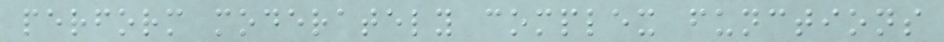perform moderately complex functions
